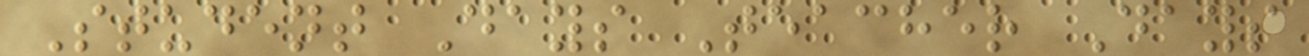Student Days Teacher Days
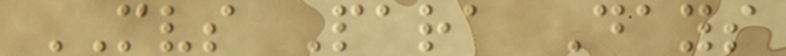MVS Para Days
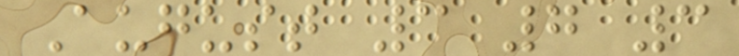August 3 7 3
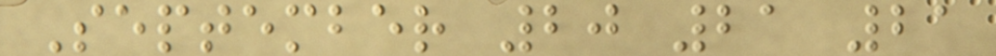September 20 21 21
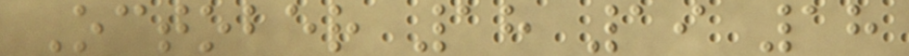October 18 19 18
